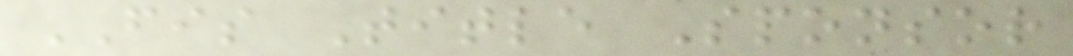FIS Title Sponsor
